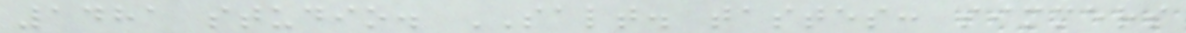1481 studio. SALT. tastes: simmers
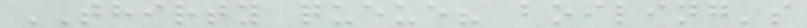THIRTY queue? boiling's
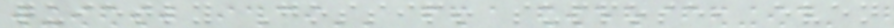quietly Gossip! suppose, even
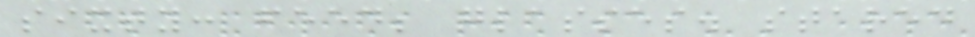sixty: feed; glasses. stared
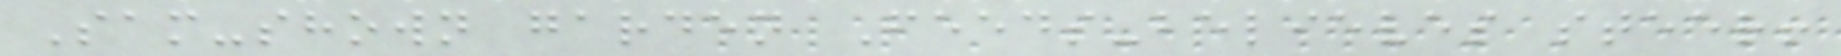Sam-shown garden Feeds-believes steer!
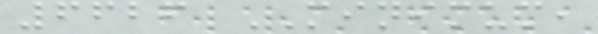6626 MINIMUM,
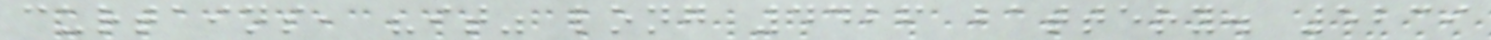curtains, "it" long 4426 battery. 5239
